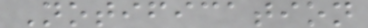Notification
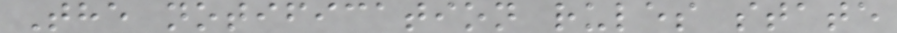The notification rules state
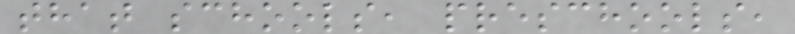that schools, preschools,
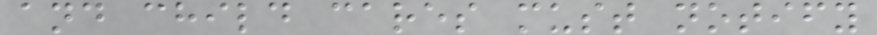and child cares must notify
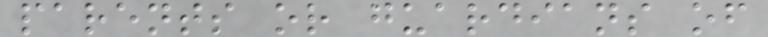parents or guardians of
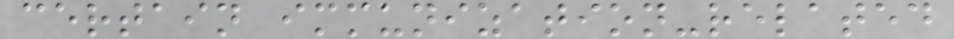certain immunization-related
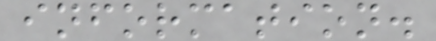information.
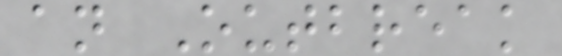an Outbreak
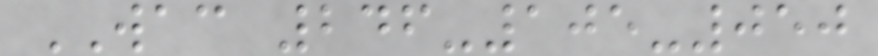WAC 246-105-050
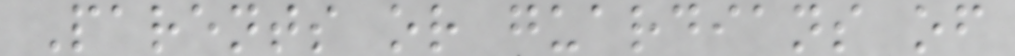Parents or guardians of
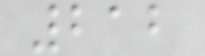212
